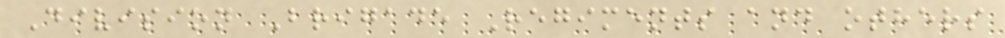Division Brigade Regiments and others
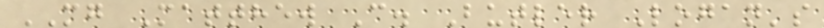MG Matthew C. Butler Logan's
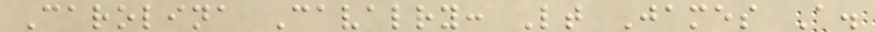Carolina Cavalry: Lt James A.
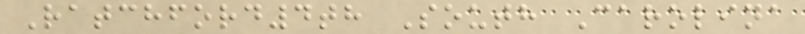Ratchford4th South Carolina
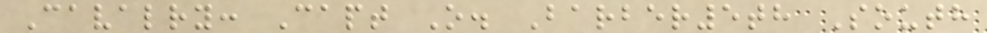Cavalry: Capt O. Barber5th South
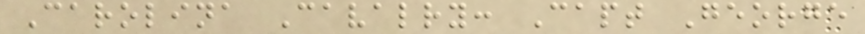Carolina Cavalry: Capt George
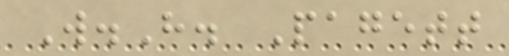W.H. Pagett
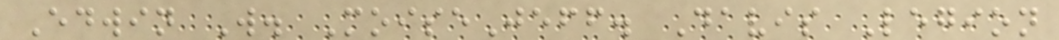Edwin W. MoiseJeff. Davis Legion
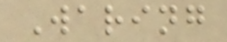Waring
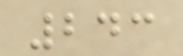243
